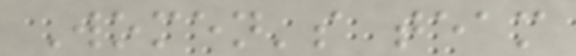Women's team
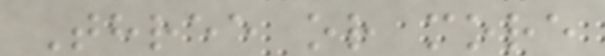Three or more
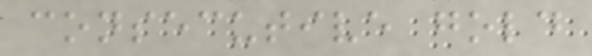consecutive gold
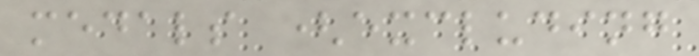medals (excluding
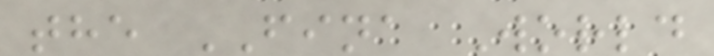the FINA World
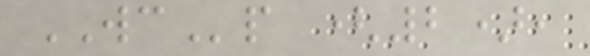WCp (2),
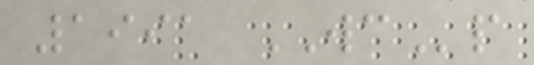1991 WCp
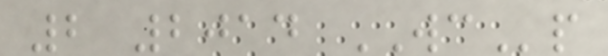2 2014 WCp
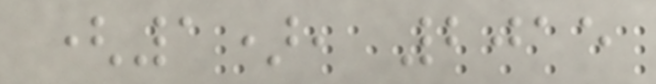(1), 2015
